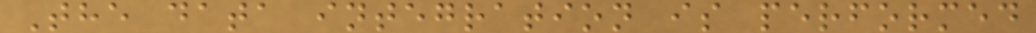The data integration is performed
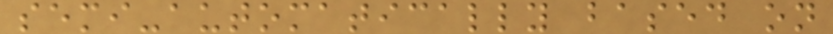semi-automatically based on
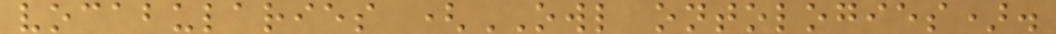vocabularies (OWL ontologies).
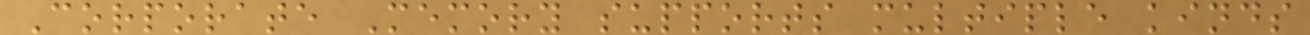Corporate Memory supports multiple kinds
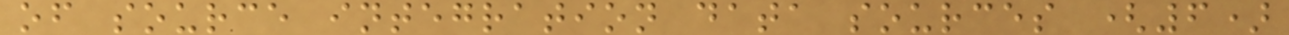of source integration data sources (6)
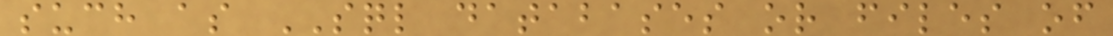such as SQL databases or files of
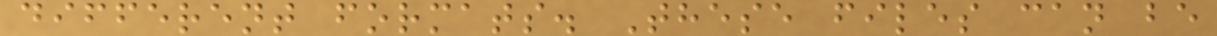different formats. These files can be
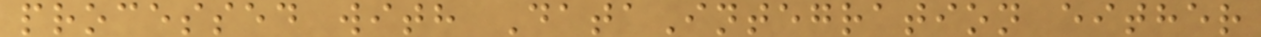processed with DataIntegration either
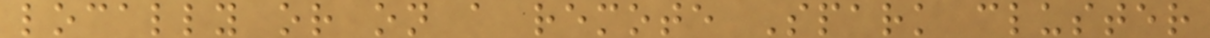locally or on a remote Spark cluster
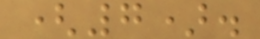(7).
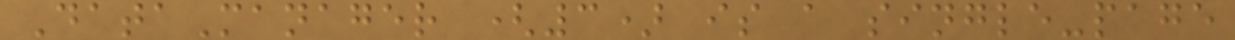DataManager (3) is a single-page
